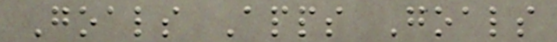Goals Apps Goals
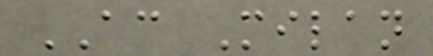AC Milan
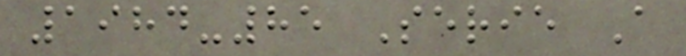1984-85 Serie A
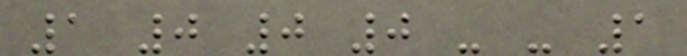1 0 0 0 - - 1
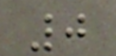0
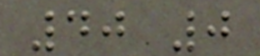40 0
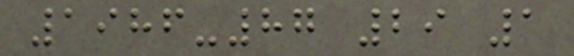1986-87 29 1
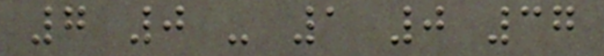7 0 - 1 0 37
